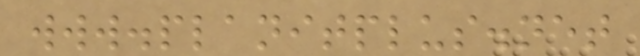www.planitplus.net
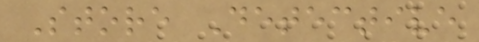Store Detective
